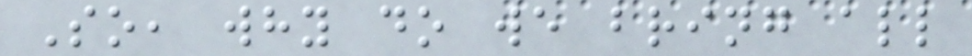So, why do we bring all
